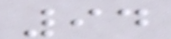94
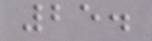25.
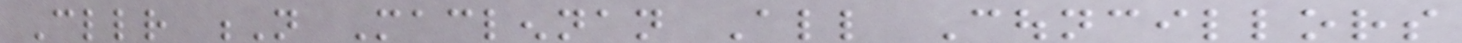Cllr N Maclennan All Councillors
